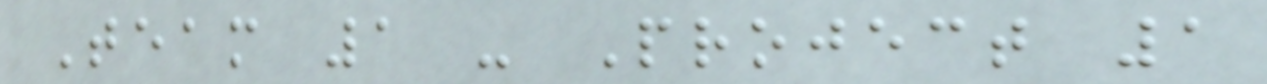Team 1 - Project 1
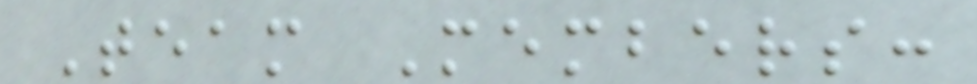Team Members:
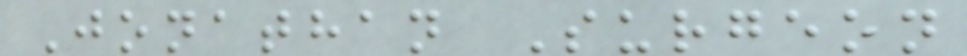Jonathan Surgeon
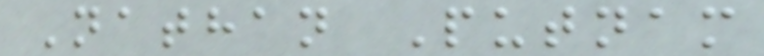Nathan Putnam
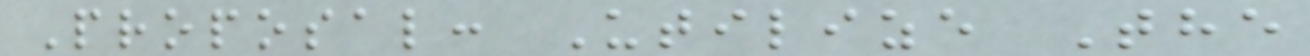Proposal: Utilize The
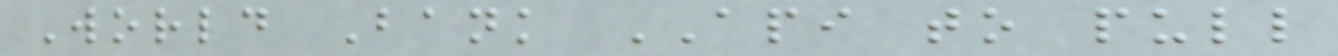World Bank API to pull
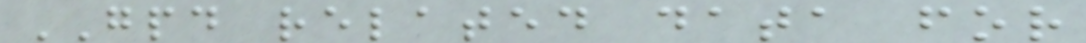GPD related data for
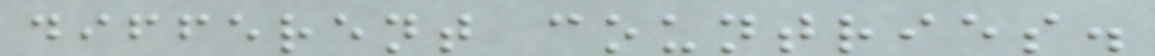different countries.
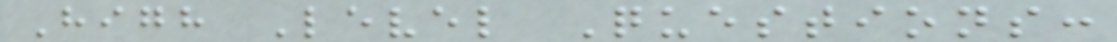High Level Questions:
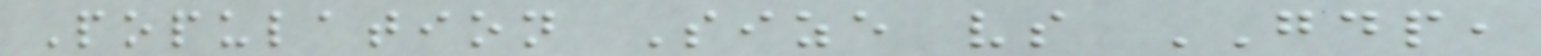Population Size vs GDP,
